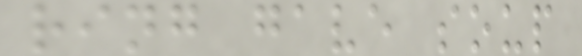ring gave soup
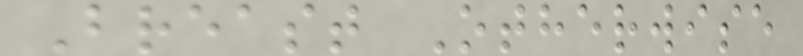Breast Otherwise
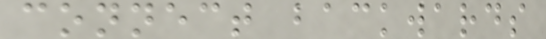connect backwards
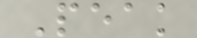Peak
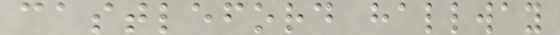castleford hallway
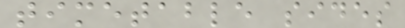timetable sides
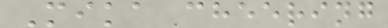Mika cheering
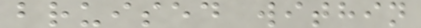bruised within
